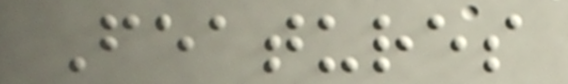Features
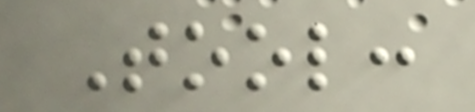Tool:
